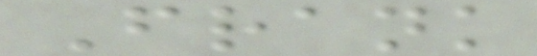Frank
